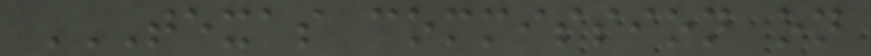TEXAS COMMISSION ON
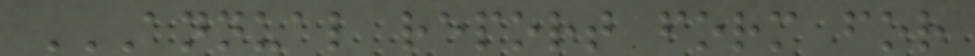ANNUAL REPORT FORM FOR
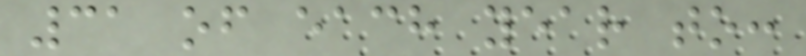31 of each year to:
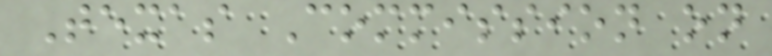Texas Commission on
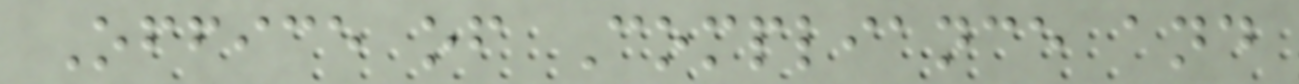Office of Compliance and
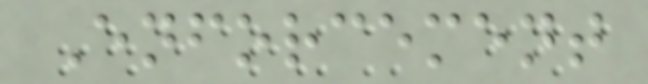Enforcement
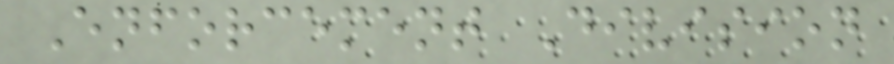Enforcement Division
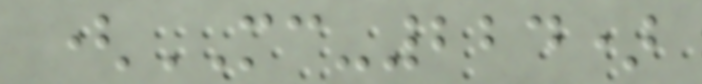(MC-224)
